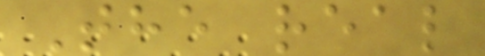The real
